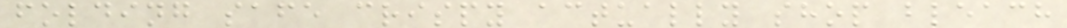folding safe crispy actually shop bleach
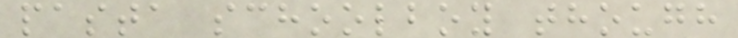pasta schoolboy though
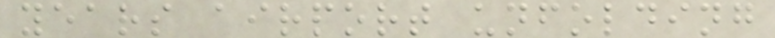years airport unfolding
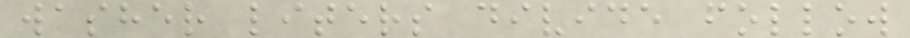washer liters divide follow
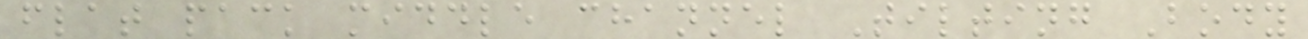flat pack middle channel Tilting Body
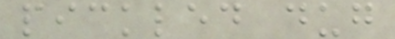pickled dug
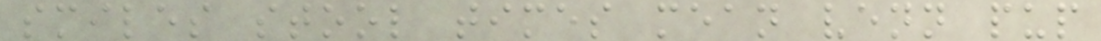smiles stool times mean venn pup
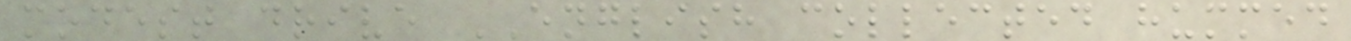modest drive ENGLISH collected hummed
